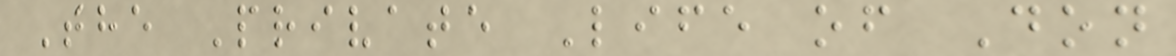The Private Life of Don
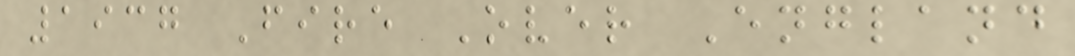1937 Fire Over England
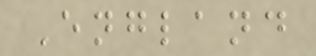England
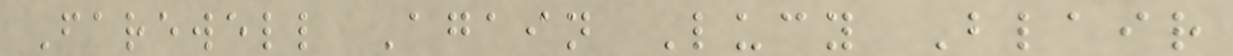Farewell Again Lucy Blair
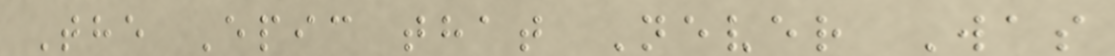The Epic that Never Was
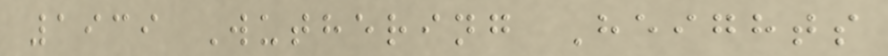1939 Wuthering Heights
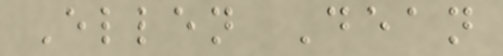Ellen Dean
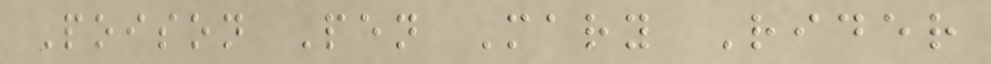Poison Pen Mary Rider
